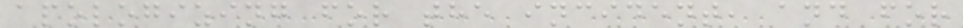apologizing for the incident, and for
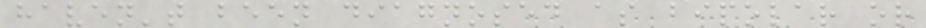haven't been diagnosed as bipolar or
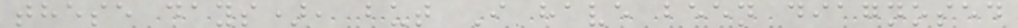these days), but I have been diagnosed
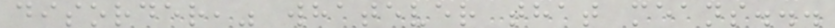disorder," whatever that means...
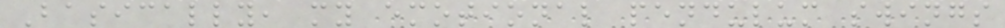Basically, my emotional pendulum swings
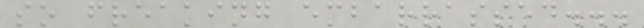so freaking embarrassed...
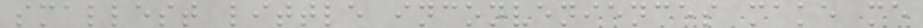smallest little inconveniences make me
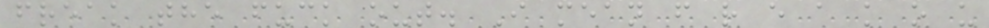freak the fuck out. I mean f r e a k o u
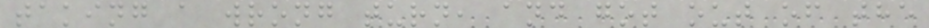taking a wrong turn, and got out of the
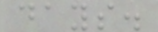days.
